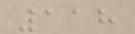118
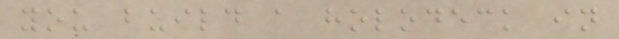you build a holodeck in
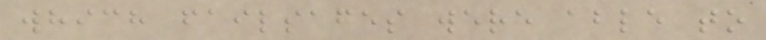which failsafes were able to
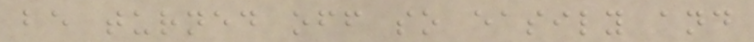be turned off so easily and
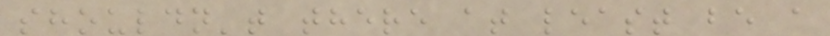shouldn't there at least be a
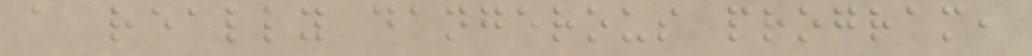a really dangerous program,
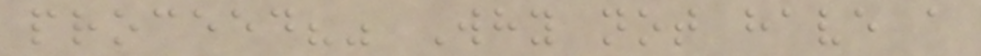proceed?" Why not have a
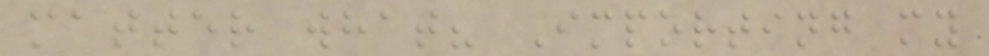matter what? Importing my
